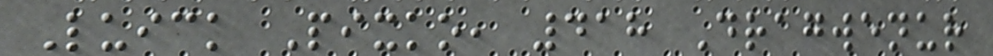Luick Pixko, 418 Dragwenur
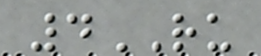4RU
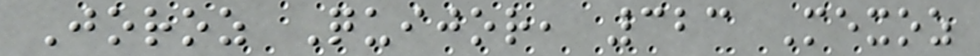Joroz Quijor, 323 Mexoz
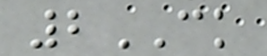2CK
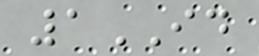1ID
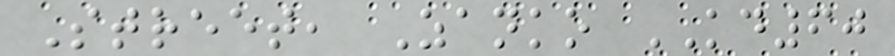Street, Zanko KD60
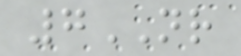7NR
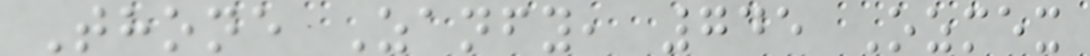Thone Zanfy, 745 Ozmex
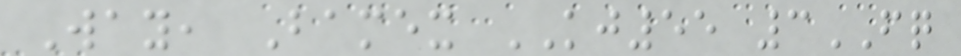Way, Bamex KJ55 3FQ
